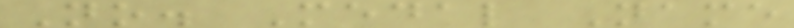No. Medal Name
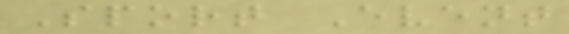Sport Event
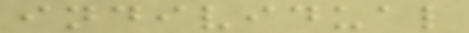individual
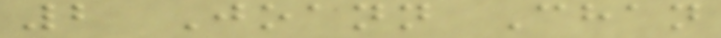2 Joann Chan
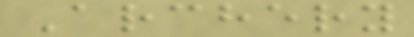Archery
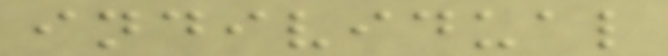individual
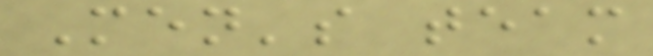Men's team
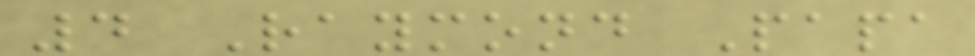4 Raymond Papa
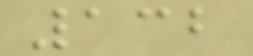132
